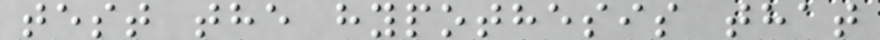test the hypothesis that
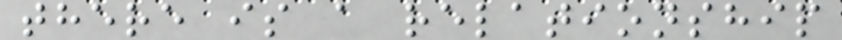there is a relationship
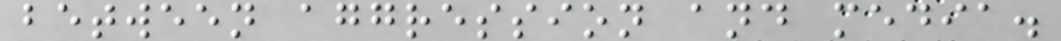between aggression and media.
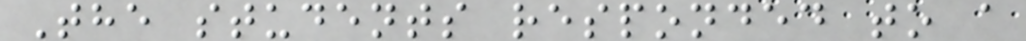The students responded to a
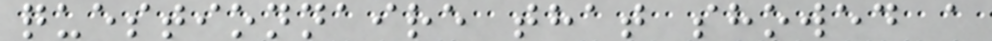questionnaire that showed a
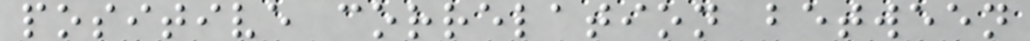positive correlation between
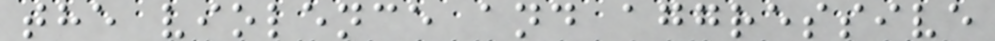the violence and aggressive
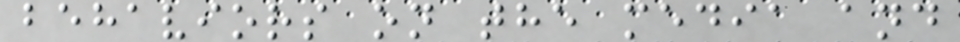behaviors on the media and
